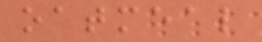oatmeal
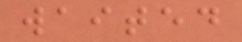waited
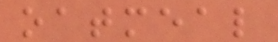oatmeal
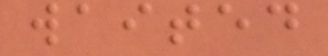waited
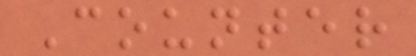Counter
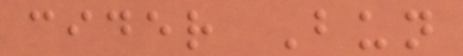cider Bun
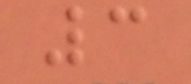3
